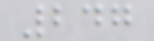247
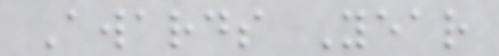Awards Year
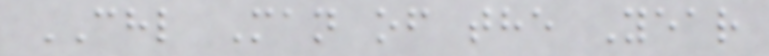CHL Man of the Year
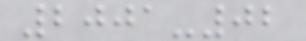2001-02
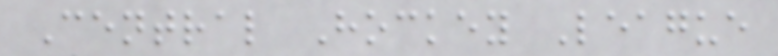Central Hockey League
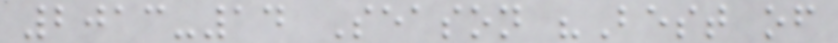2013-14 Season "Best of
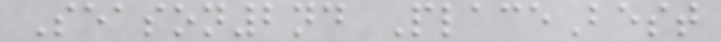Season2nd PlaceBest
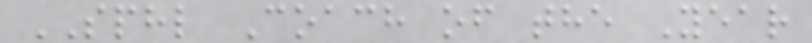SPHL Coach of the Year
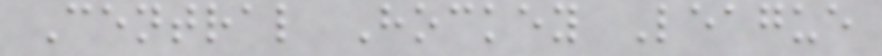Central Hockey League
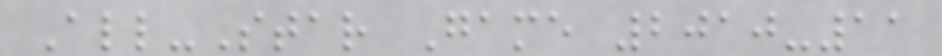All-Star Game 2010-11
